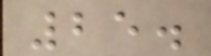25.
